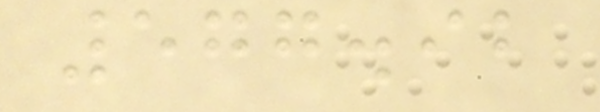577.92
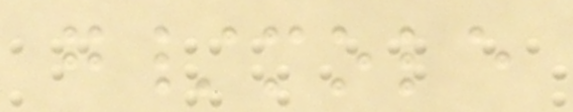g/mole
